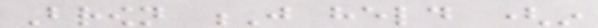Brown J held (in
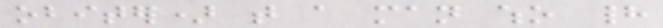obiter) that a man who had
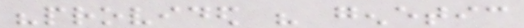"provided his genetic
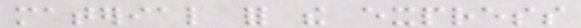material for the express
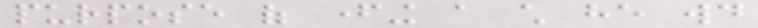purpose of fathering a child he would
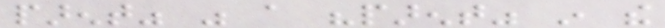parent" was a "parent" in the
